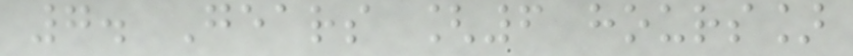7. Gears [6 hours]
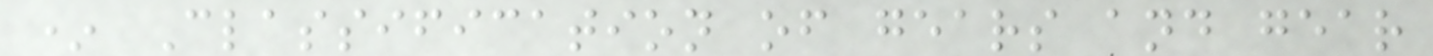* Classification of gears and gear
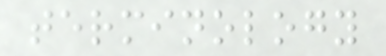terminology
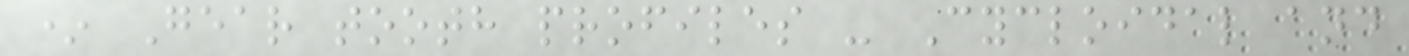* Gear tooth profiles - Cycloidal and
